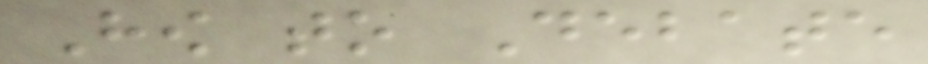How to Debate
